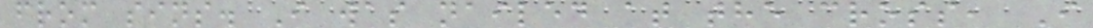from sins. I was nailed at the cross, I
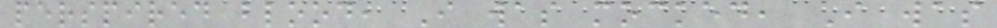perspired blood, I was mocked, I was
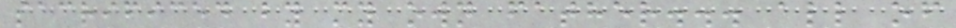sacrificed by my own father... all of
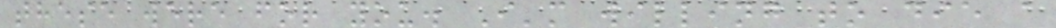these were for you. I'm willing to die a
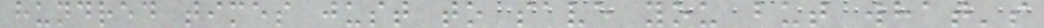hundred times just to save you but what's
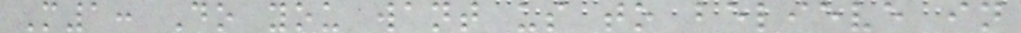M1: Do you want us to believe in
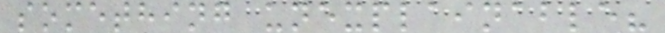something unexplainable?
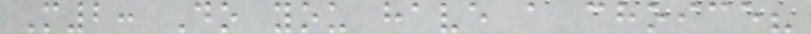M2: Do you have a choice?
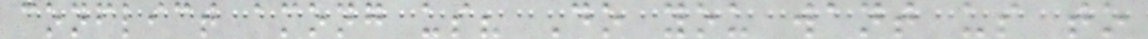conflict among us? Do you want us to
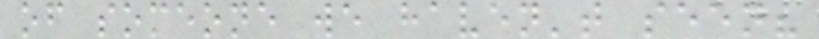of someone we haven't seen?
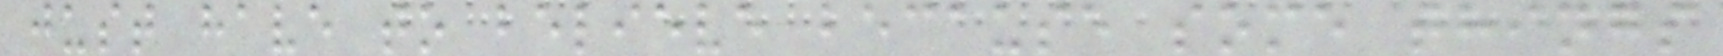just have to believe because some things
